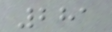281
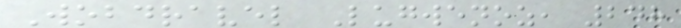Wobdravel Lugwenoz, 248
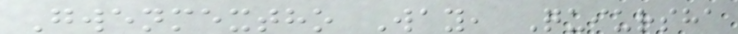Gwenmextho Way, Quiursha
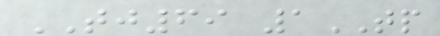TJ69 1TP
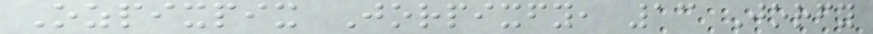Ozpixpix Jorpixfy, 13 Jorfy
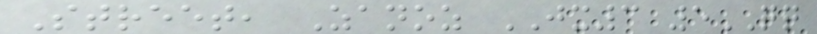Street, Zanoz JX3 5QQ
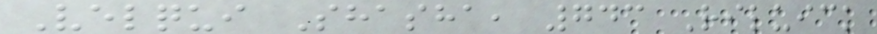Velqui Shasha, 743 Riluick
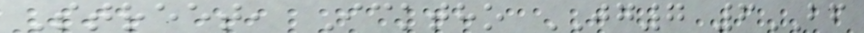Street, Icktho JG7 6BF
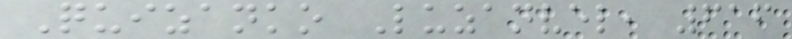Quizanko Luzanvel, 616
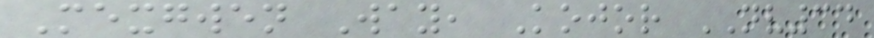Mexgwen Way, Kojor NV34
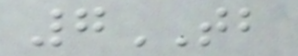7TB
